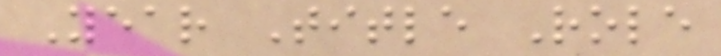Year Title Role
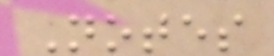Notes
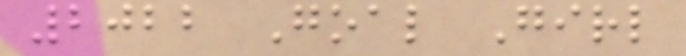2022 Goal Girl
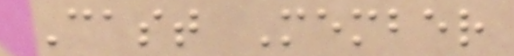Cast Member
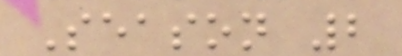Season 2
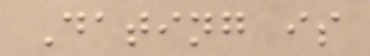Dating is
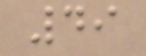49
